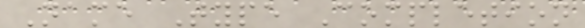Name Type Completion
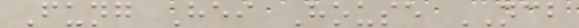Fung Hei House NCB
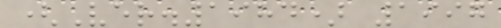(Ver.1984) 1997
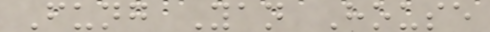Fung Yan House
